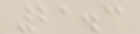21.3
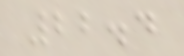22.4
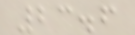23.6
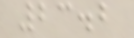23.2
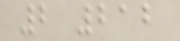2 212
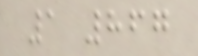1 867
